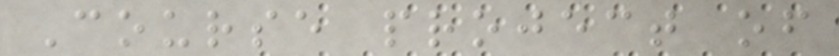Course project of
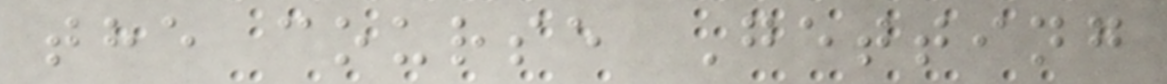the course Getting
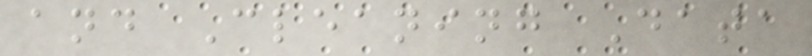and Cleaning Data
